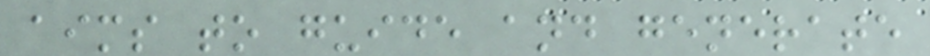aims to guide and generate
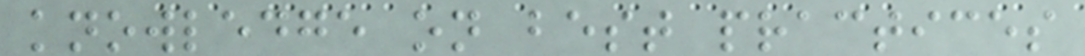knowledge on best practices
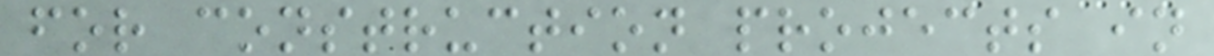for construction projects in
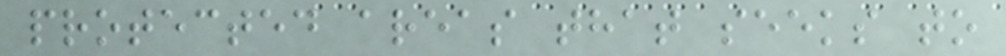protected areas that seeks to
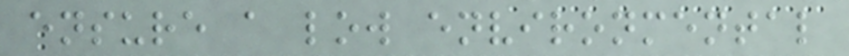ensure a low environmental
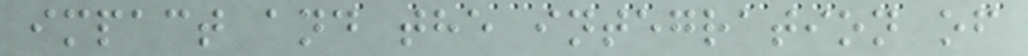impact and the integration of
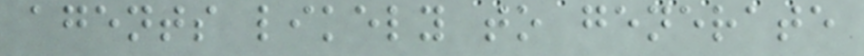agents likely to generate
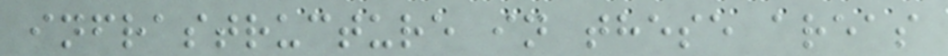infrastructure in these areas
